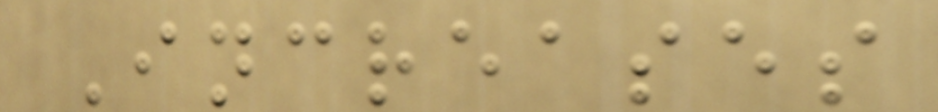Increases
